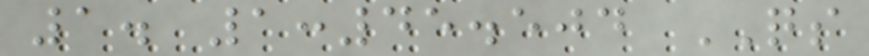1. 1:45.504 QS
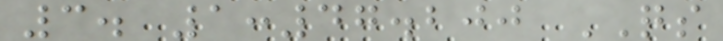3. 1:47.200 QS
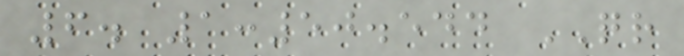6. 1:50.544 QR
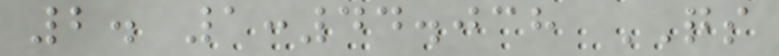2. 1:44.038 QS
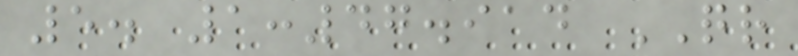5. 1:47.914 QR
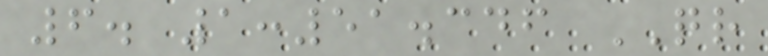6. 1:51.346 QR
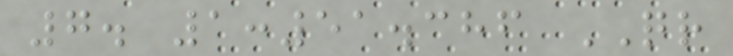7. 1:51.386 QR
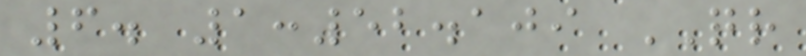6. 1:52.109 QR
